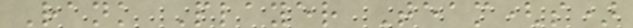Rank Player Team(s)
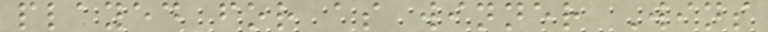played for as winner Wins
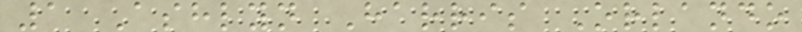1 Ashlyn Harris Orlando
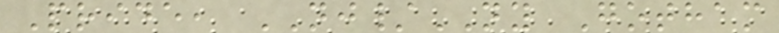Pride, NJ/NY Gotham
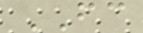FC
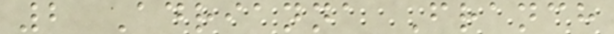2 Adrianna Franch
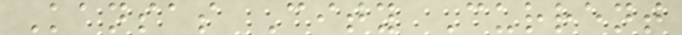Kansas City Current
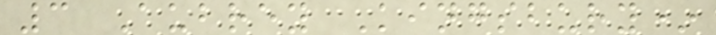3 Aubrey Kingsbury*
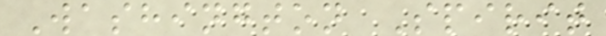Washington Spirit
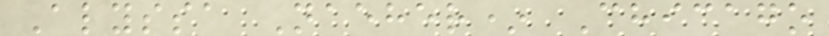Alyssa Naeher* Chicago
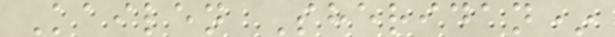Kailen Sheridan*
